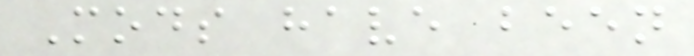Mods have been
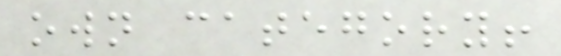own category!
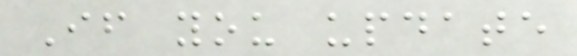If you update
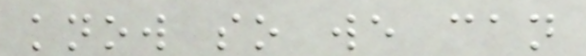know so we can
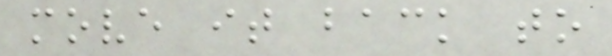move it back to
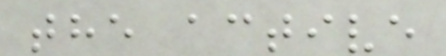the active
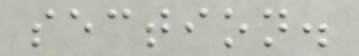section.
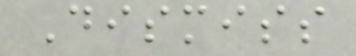Dismiss
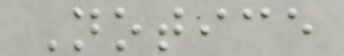Notice
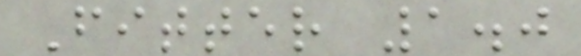Fitter 1.0
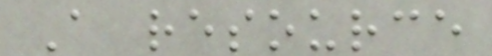A resource
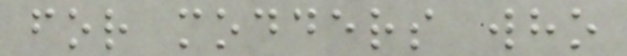for modders who
